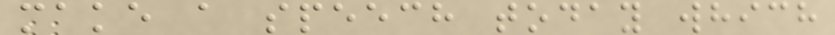make a speech today which
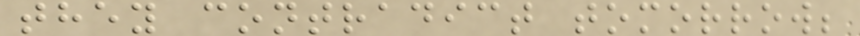they contradict tomorrow;
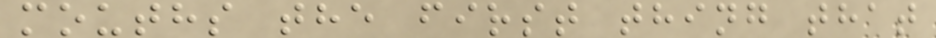mouths the first thing that
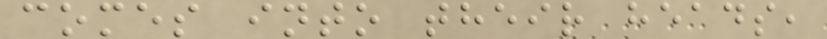comes into their heads,
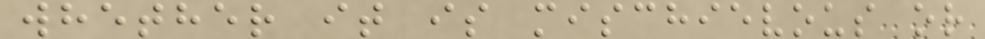whether it is mischievous or
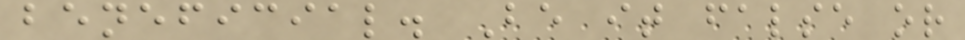beneficial. Be it false or
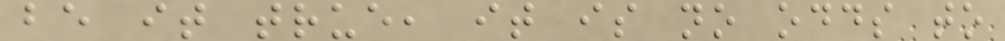be it true, it is no odds to
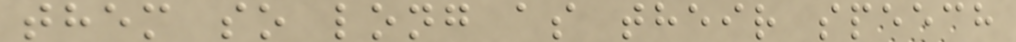them so long as their speech
